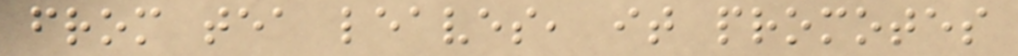from tea leaves, it promotes
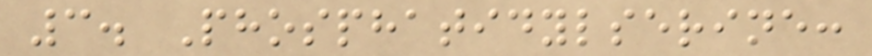3. Phosphatidylserine:
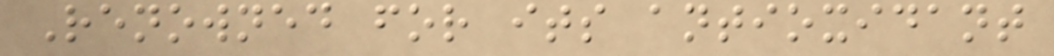Renowned for its antioxidant
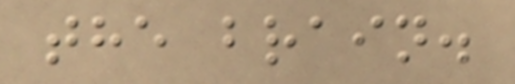the brain.
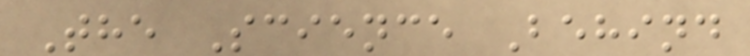The Science Behind
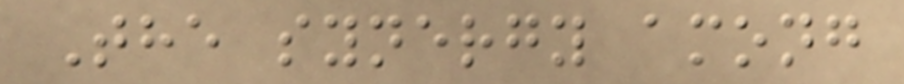The synergy among
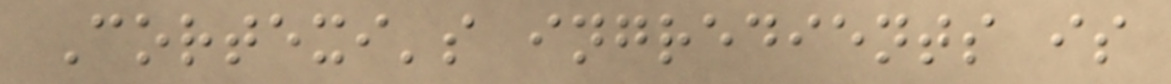Cortexi's ingredients is
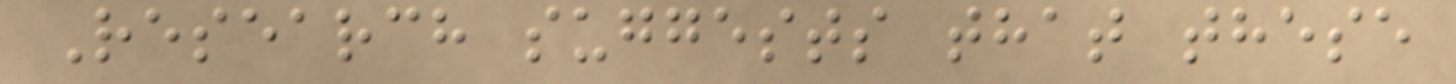Research suggests that these
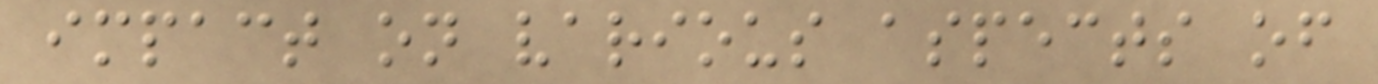impact on various aspects of
